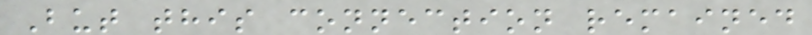But this connection remained
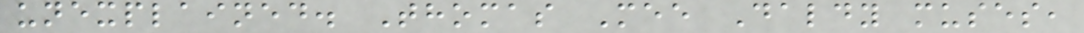unexplained. Thomas Mee Daldy muses,
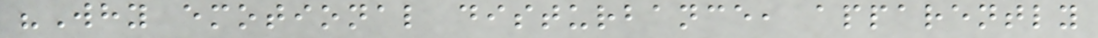"Why emotional disturbance, apparently
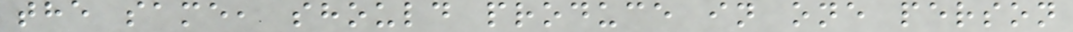the same, should produce in one person
